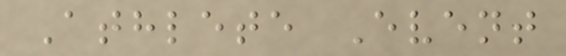Athlete Event
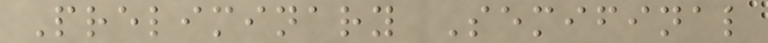Preliminary Semifinal
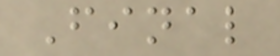Final
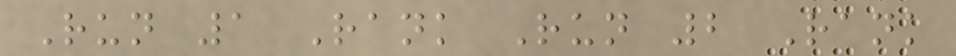Run 1 Rank Run 2 Rank
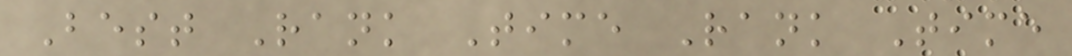Best Rank Time Rank Time
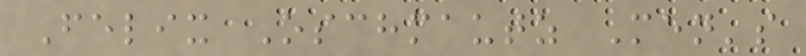Felix Oschmautz Men's
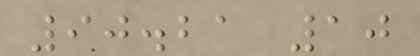90.21 10
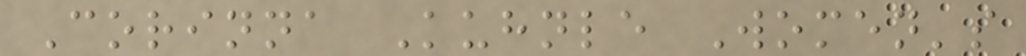Corinna Kuhnle Women's
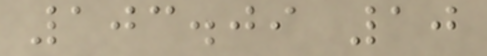103.09 10
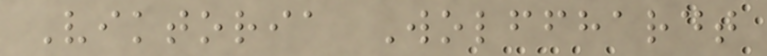Viktoria Wolffhardt
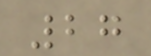27
